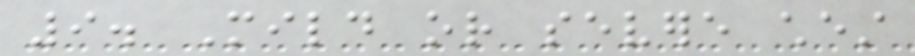9. Mild or severe chest
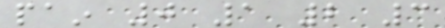pain 0 1 2 3
